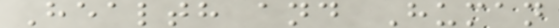Health and Human
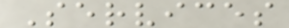Services
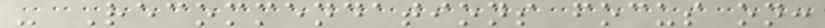- Recommendations focus on:
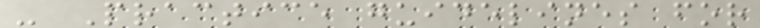- Practice guidelines for
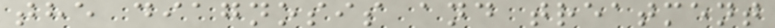the diagnosis and treatment
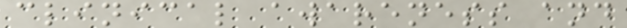clinical awareness and
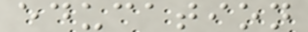education
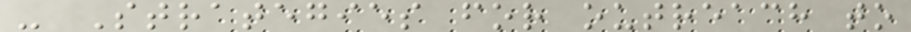- Strategies for outreach to
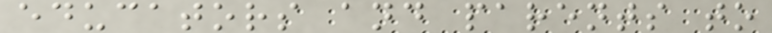educators and parents to
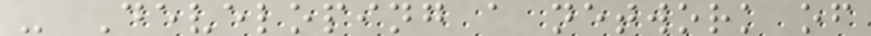- Developing a network of
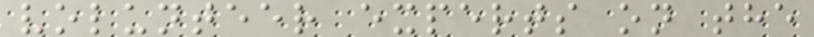volunteer experts on the
